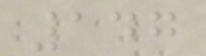147
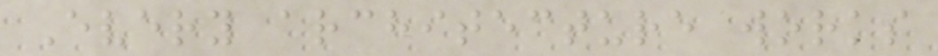Every architecture works
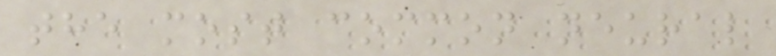the most common neural
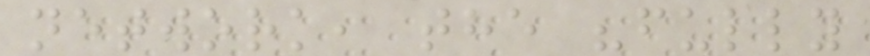network, the "fully
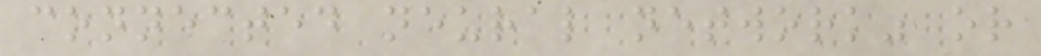connected neural network" or
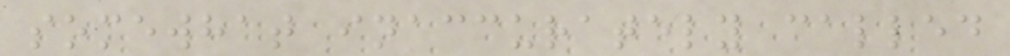somewhat inaccurately called
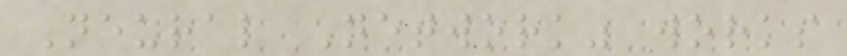Neural Network" works
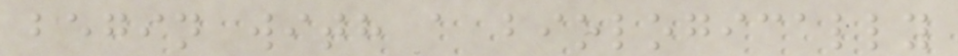begin with a biologically
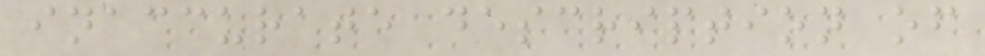inaccurate description of
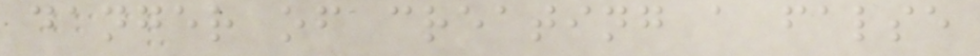danger of creating a false
